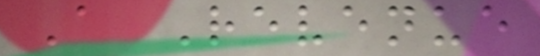A Revenue
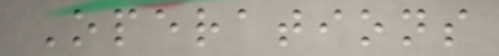Operations
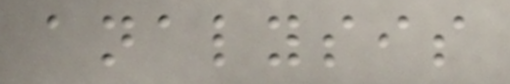analysis
